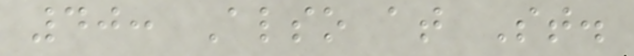40: Also at St.
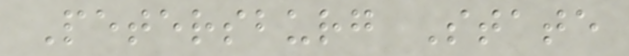Petersburg State
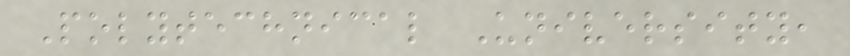Polytechnical University,
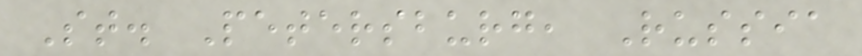St. Petersburg, Russia
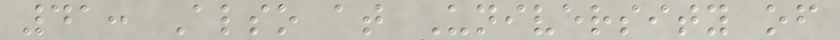41: Also at University of
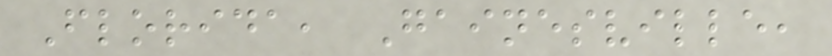Florida, Gainesville,
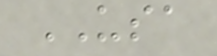USA
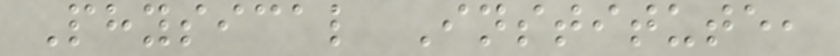Physical Institute,
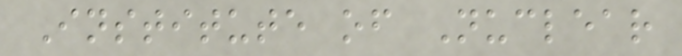Institute of Nuclear
